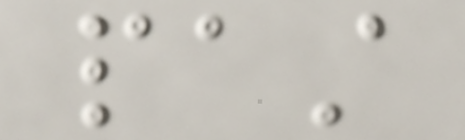past
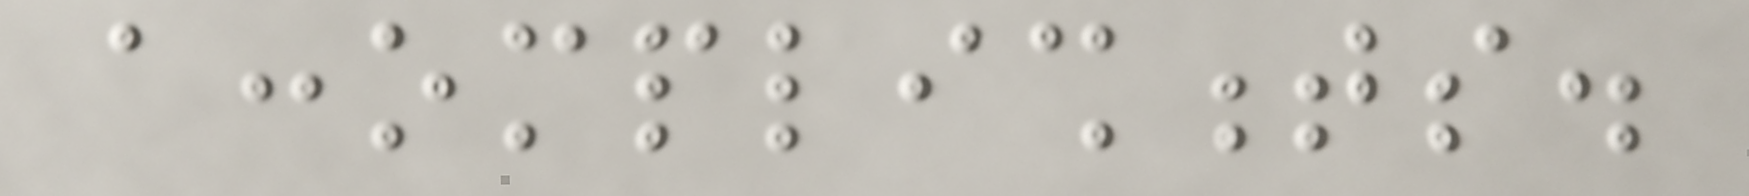accomplishments.
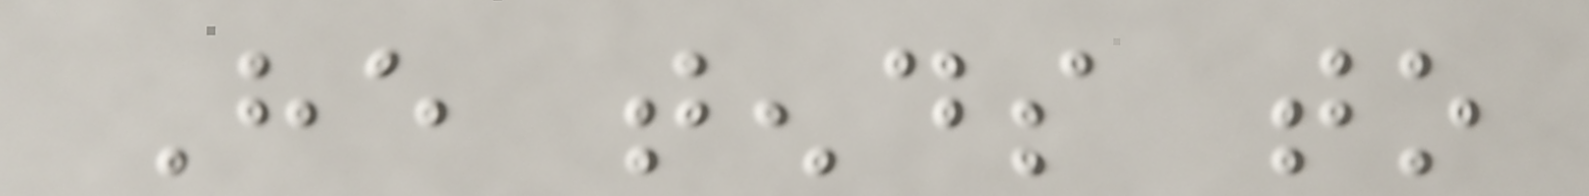He tends to
